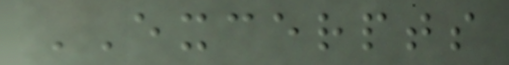EXCERPTS
